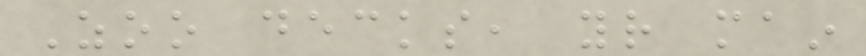Zoo decks, your main
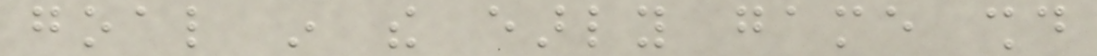goal in the early game should
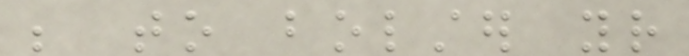be to bolster your
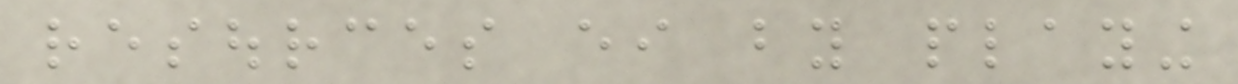resources either by playing
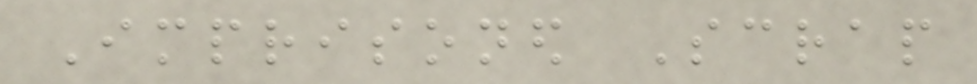Imprisoned Scrap
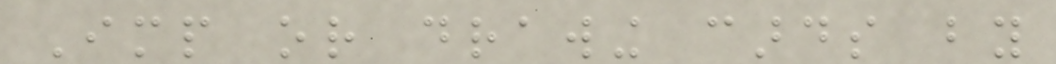Imp or drawing cards by
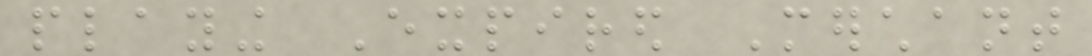playing Expired Merchant
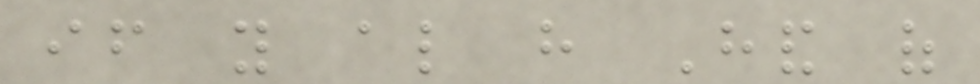if you also have Hand of
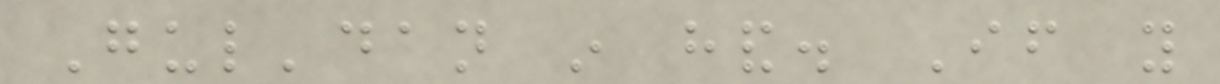Gul'dan in hand. If you
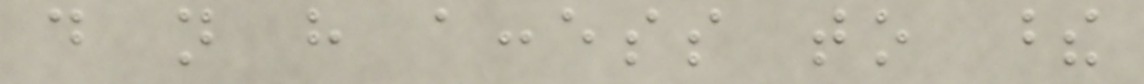do not have access to these
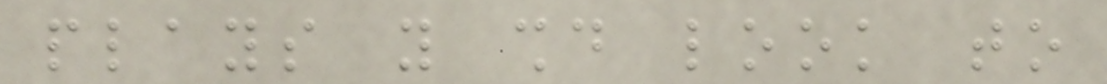plays you should look to
